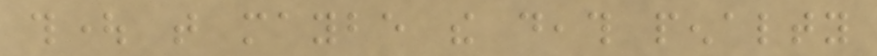thought that maybe the death penalty
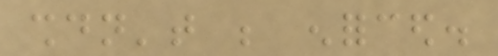shouldn't be enforced.
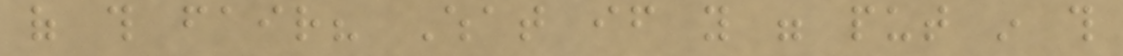of this fair? What if you were put in this
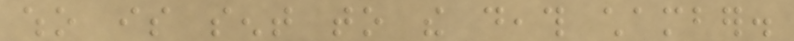who is sent to the death chamber.
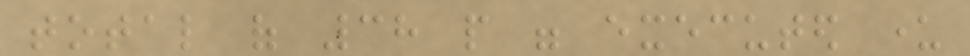total of 38 people were executed under
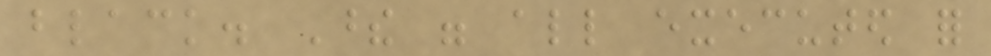black. These were all executed for
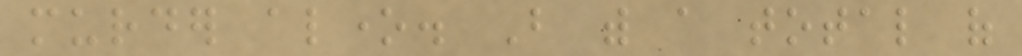murder alone. But with a total of
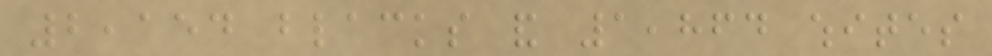2,154 blacks and 1,864 whites
